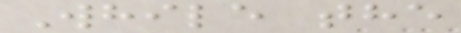While the
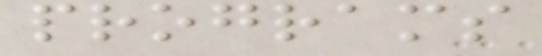programs
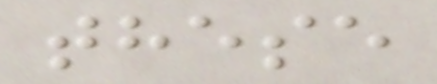these
